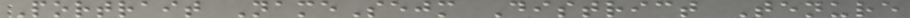Portrait NameSejm District Tenure
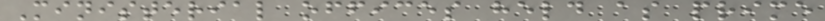Ministerial offices held as prime
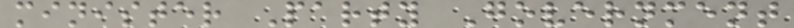minister Party Government
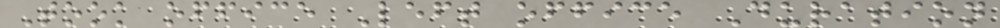Took office Left office Duration
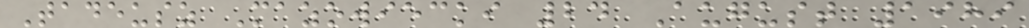Tadeusz Mazowiecki 24 August 1989
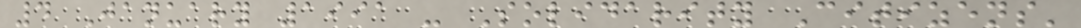4 January 1991 - Solidarity Citizens'
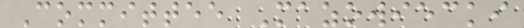Committee Mazowiecki
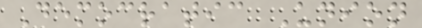Democratic Union
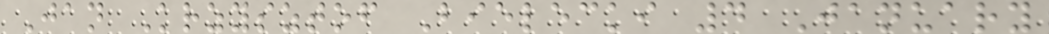Jan Krzysztof Bielecki 4 January
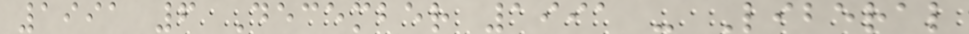1991 6 December 1991 - Liberal
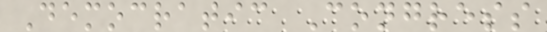Democratic Congress
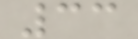33
